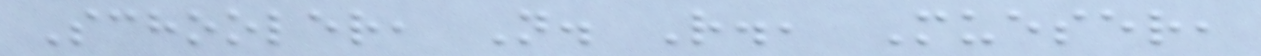Schooler, N. R., Mueser,
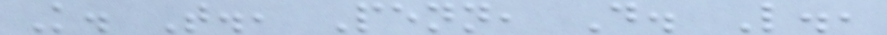K. T., Penn, D. L.,
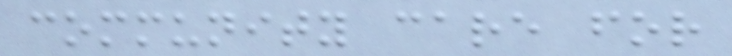community care for
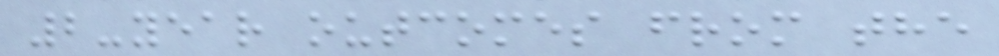2-year outcomes from the
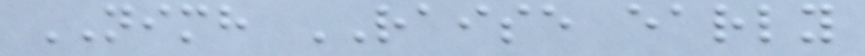NIMH RAISE early
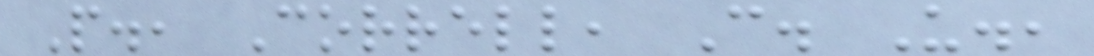P., Correll, C. U.,
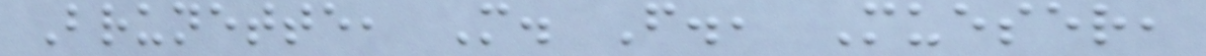Brunette, M. F., Mueser,
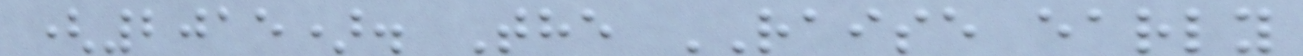(2015). The RAISE early
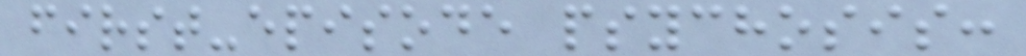first-episode psychosis:
